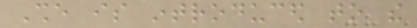She is introduced to the
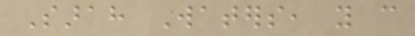Sarah Waters, you can
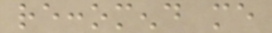reccomend me
